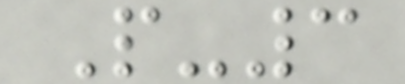P-3
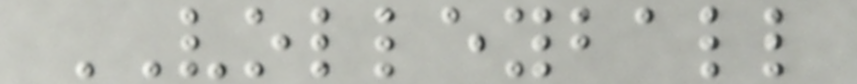VOLLEYBALL
